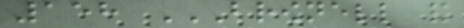158 BROWNELL AND
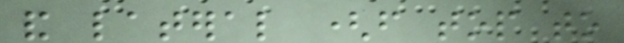and lateral (from top to
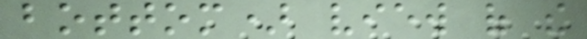bottom) view of the
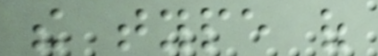the type of
